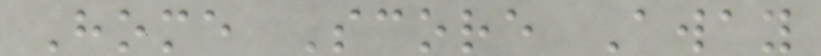Home Score Away
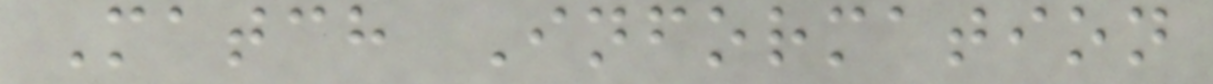Match Information
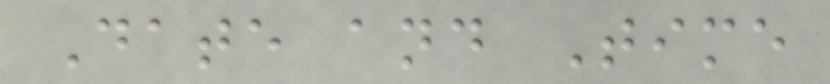Date and Time
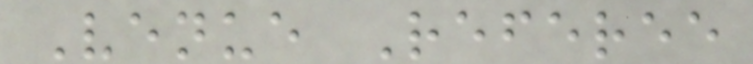Venue Referee
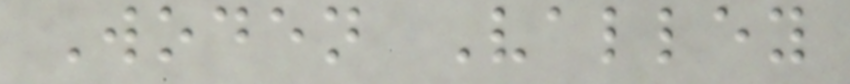Woden Valley
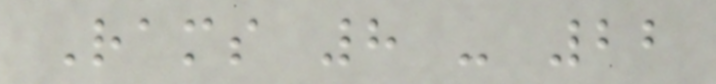Rams 8 - 22
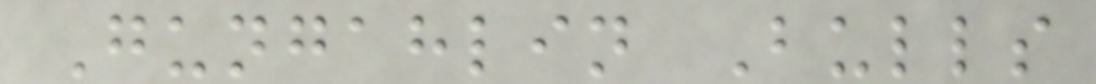Gungahlin Bulls
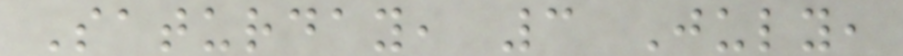Saturday, 3 July,
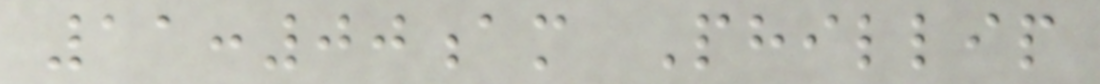11:00am Phillip
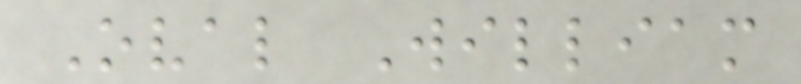Oval William
